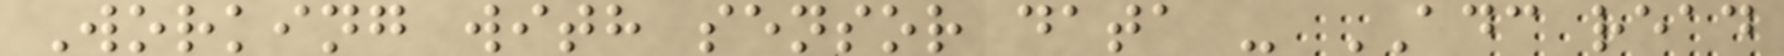Working with sensor data - ADC read
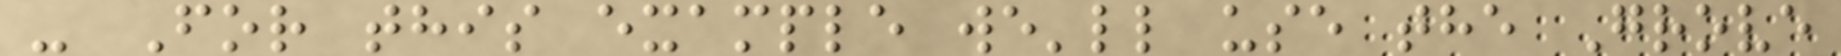- For this example we'll use the Grove
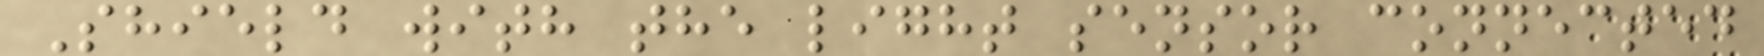Shield with the light sensor connected
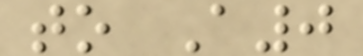to A0
